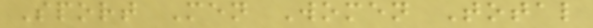Sport Men Women Total
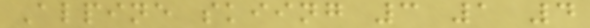Alpine skiing 3 1 4
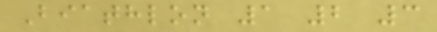Biathlon 1 2 3
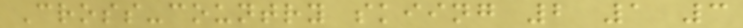Cross-country skiing 2 1 3
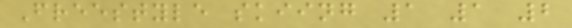Freestyle skiing 1 1 2
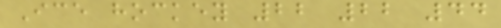Ice hockey 22 22 44
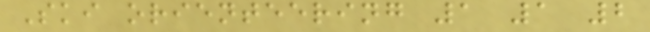Ski orienteering 1 1 2
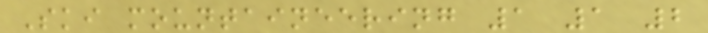Ski mountaineering 1 1 2
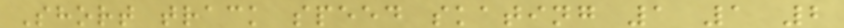Short track speed skating 1 1 2
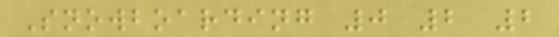Snowboarding 0 2 2
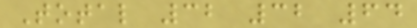Total 32 32 64
